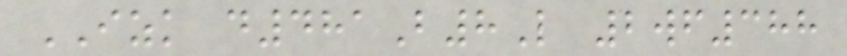IZK d481B8L 2wf388
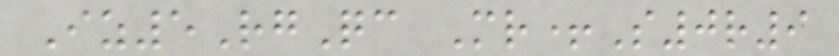Iz5RgQc Mr+S0r9
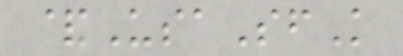&UsaSfK
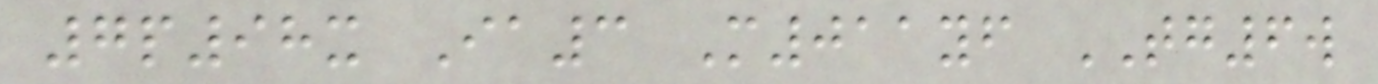7p98x Ia3 M011yf TG6w
